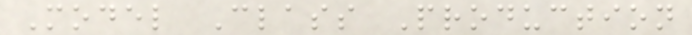Model Class Production
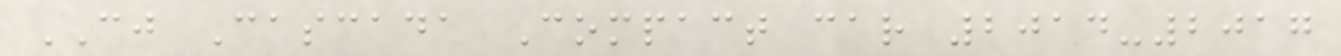CJ Cascada Compact car 2014-2017
